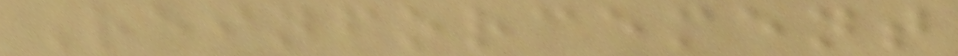Reinforcement
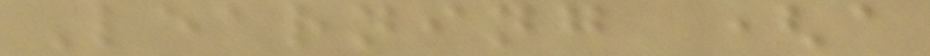Learning (a
